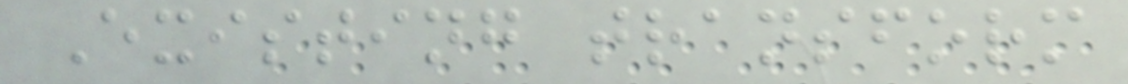Existing transform
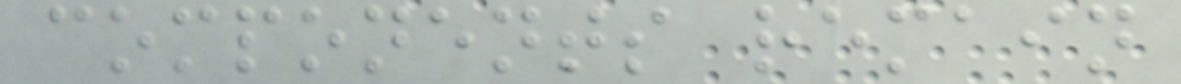components remain
